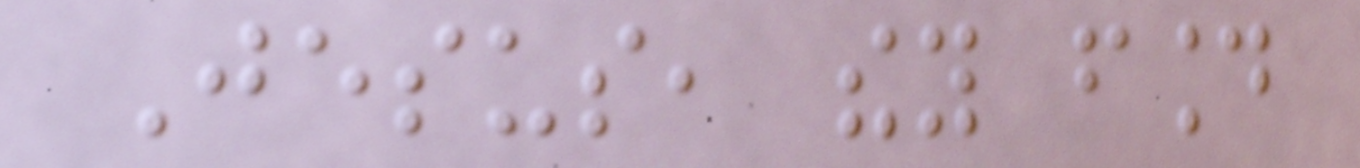Jesus, they found
